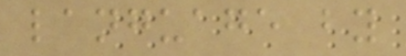language by
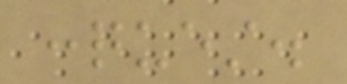conquest.
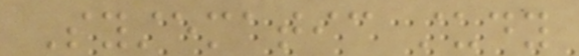Systematic study
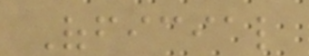Official
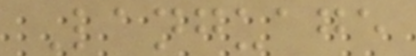Language
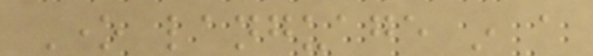One language in a
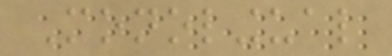Monolingual
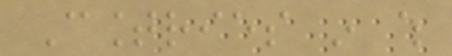Countries in which
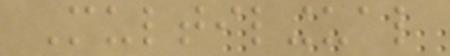Multilingual
